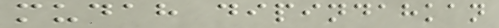mudah dipindahkan
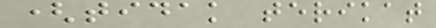(tidak terikat
